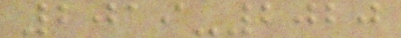2019-2020
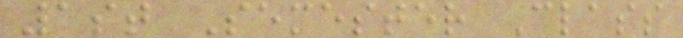1st Semester Class
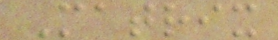Matrix
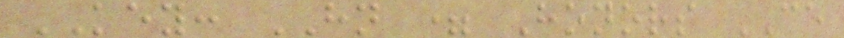KEY: HN = Honors CE
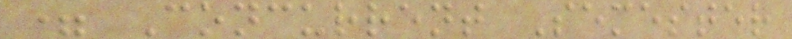= Concurrent Semester
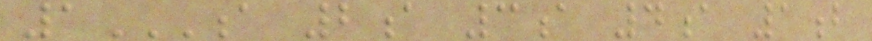1A 2A 3A 4A 1B
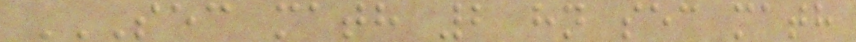SEC MATH 2 HN SEC MATH
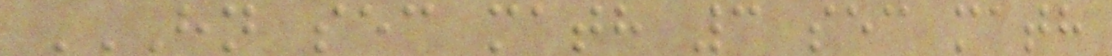HN SEC MATH 3 SEC MATH
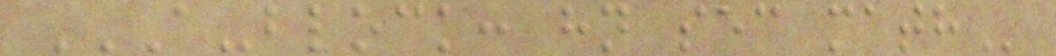A-BLOCK: HN SEC MATH
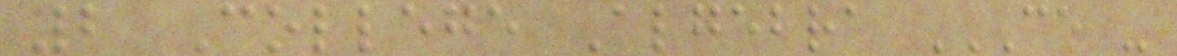2 College Algebra CE -
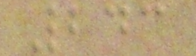243
